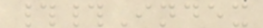##Index
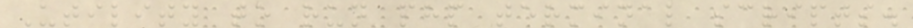Utility to run php terminal scripts.
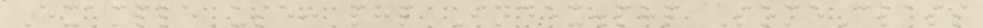Example use: php Index.php SomeClass
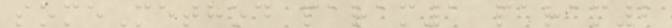someMethod param1 param2
